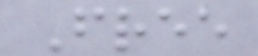Free
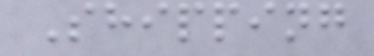Shipping
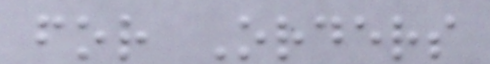for Orders
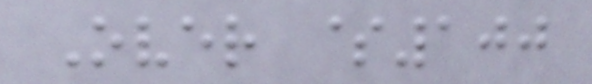Over $100
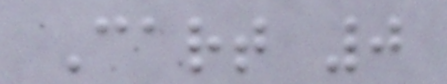Cart 0
